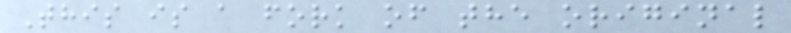This is a fork of the original
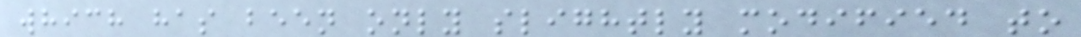which has been only slightly modified to
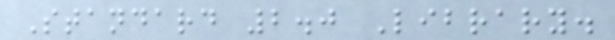Standard 2.0 Library.
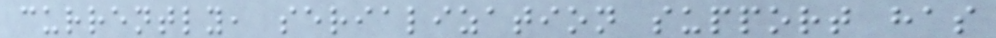currently, serialization support has
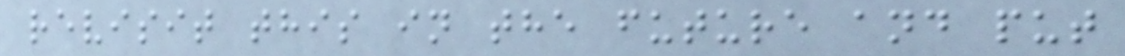revisit this in the future and put
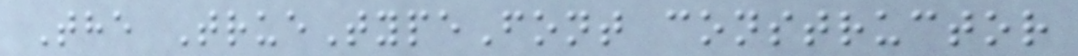The TrueTypeFont constructor
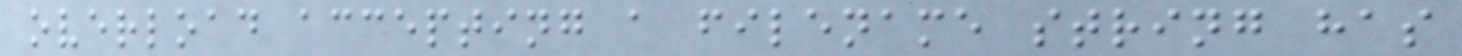overload accepting a filename string has
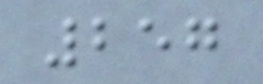257
